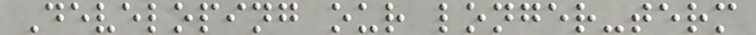Developing our longer-term
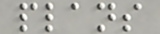plans
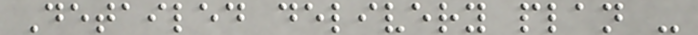Detailed delivery plan -
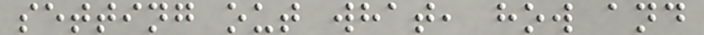setting out what, how and
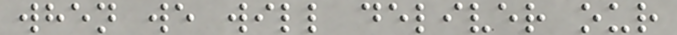when we will deliver our
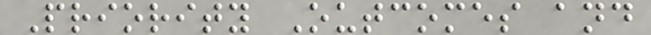Priority Outcomes and
